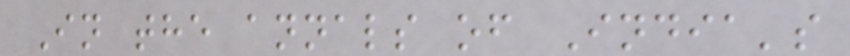In the annals of India's
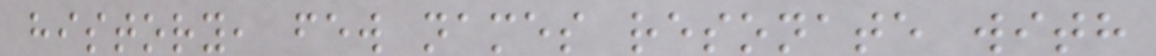history, few names resonate with
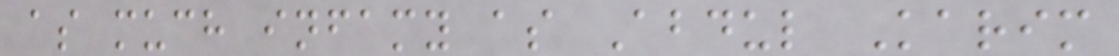as much infamy as Abdul Karim
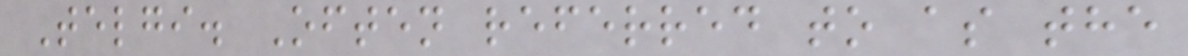Telgi. Often referred to as the
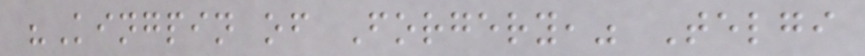"Kingpin of Forgery," Telgi
